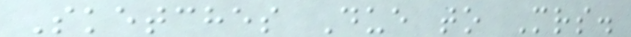Sketches Due to Mrs.
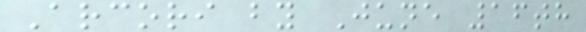Arcori by June 16th
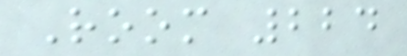Room 224
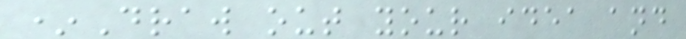*Draw out your idea and
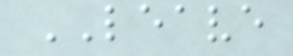LEAVE
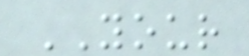YOUR
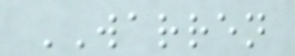WARREN
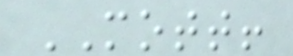MOTT!
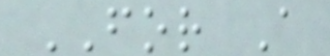FOR A
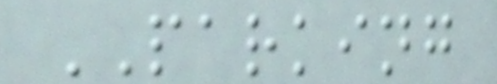PARKING
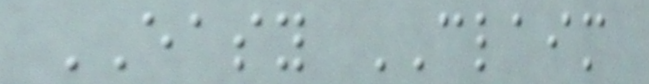EASY CLAIM
